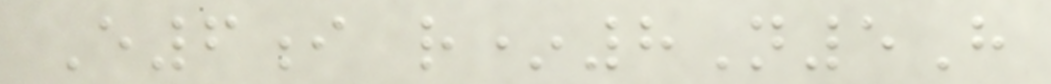E6i r*8N5H
